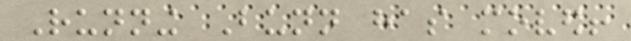Running Bunn has moved!
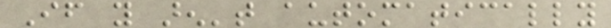If you aren't automatically
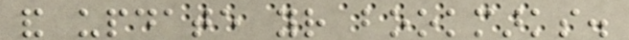and update your bookmarks.
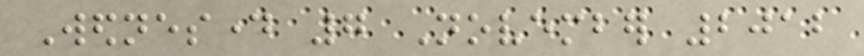Wednesday 7 November 2012
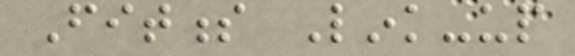Fitness Link-up
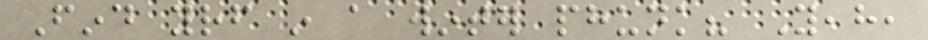Find yourself in a winter phunk? Yeah,
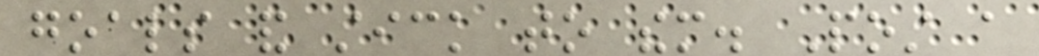goals and stick to them. Post a
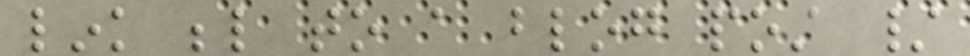link below to a blog post /
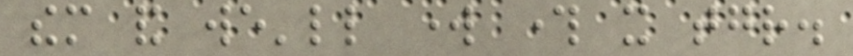them and we'll work through it together.
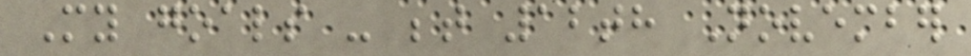My goals - between 12th November
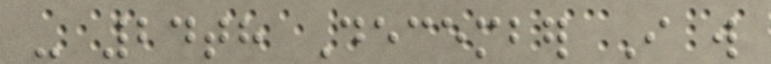- 24th December I will
